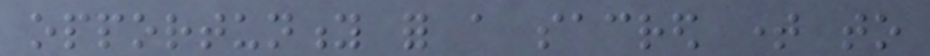opportunity for a sacred time to
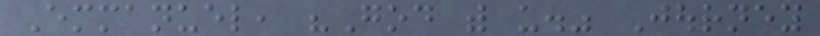Emmanuel, "God with us." Journey
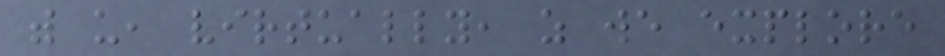with us, virtually, as we explore
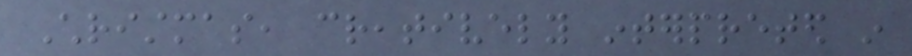Christmas, creatively interpreted in
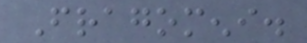Fragomeni.
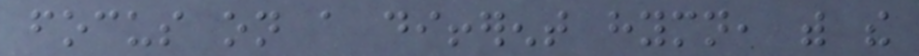focus on a different hymn, with the
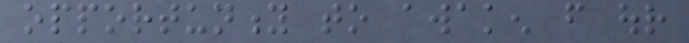opportunity to awaken from our
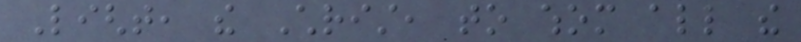Light, the Christ, to whom all the
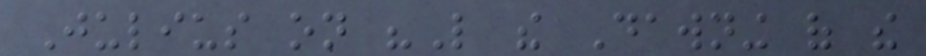Julius on "Like the Dawning of the
